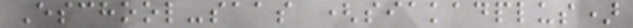Eschool-saas (siakadplus)
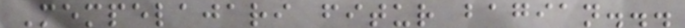Mempelajari fitur bagian...
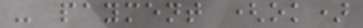- payment (ok)
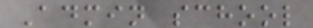Admin school
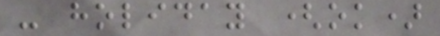- holiday (ok)
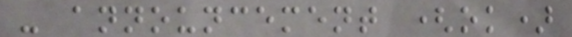- announcement (ok)
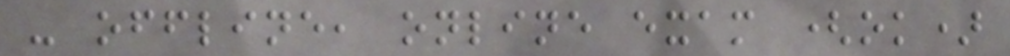- offline, online exam (ok)
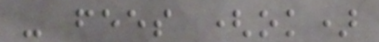- fees (ok)
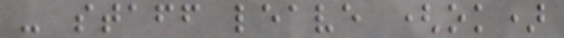- staff leave (ok)
